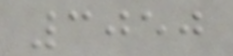3050
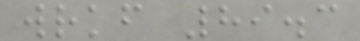wrkf 89.3
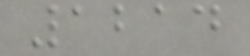1214
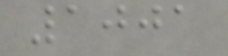1001
